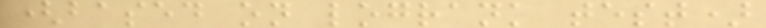(based on logrank test)
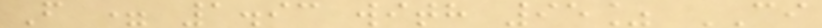F = 1.93 with 95% CI
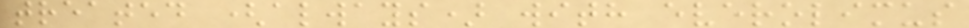treated (always) with everolimus
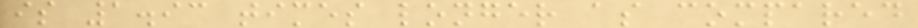is 1.93 times longer as compared
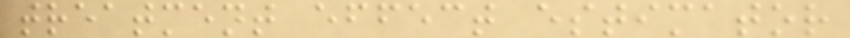treatment effect estimator
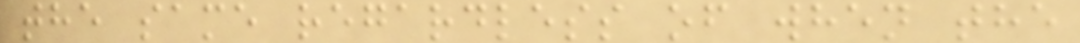the same regardless of when the
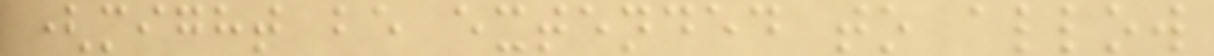(might be extended to allow
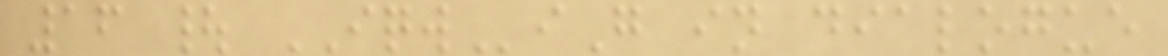16 | IQWiG in dialogue
